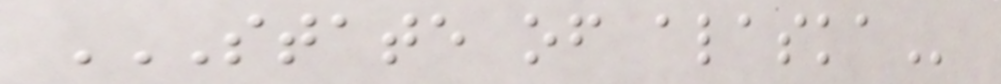STATE OF ALASKA
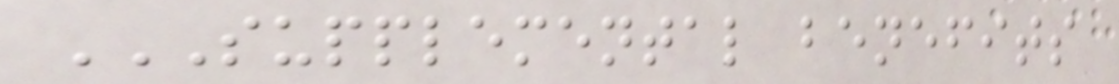SUPPLEMENTAL BENEFITS
